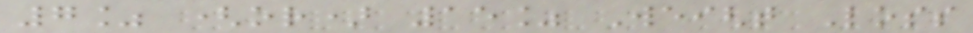7% (or) 15% Weight Loss
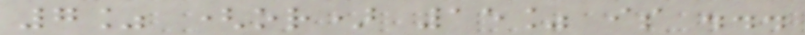7% (or) 15% is ...
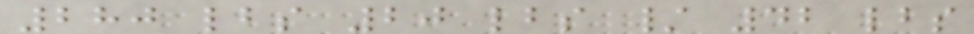280 lbs 20 lbs / 42 lbs
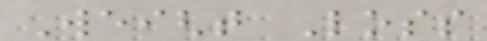Weight Loss
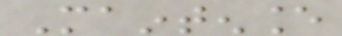Maintenance
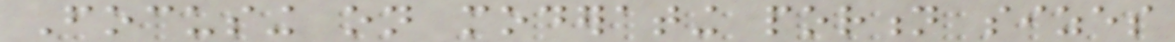Focusing on moderating portion sizes
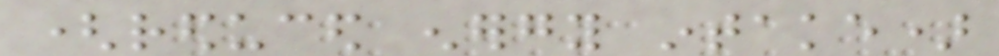(reduced energy intake)
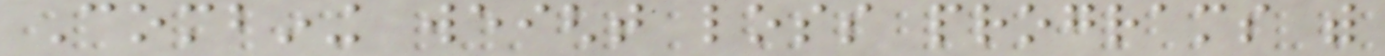Combining weight loss programs with
